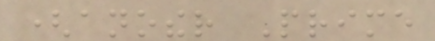(another Prime
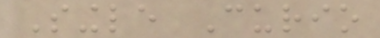Single Curio
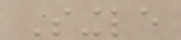Single
